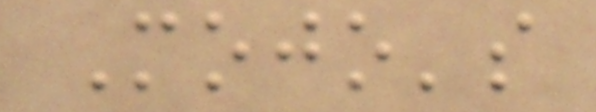Mojo's
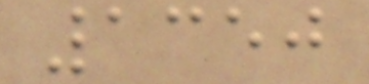1350
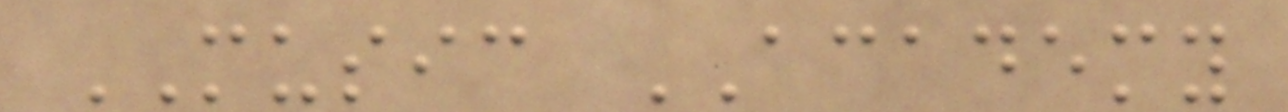MUSIC ACADEMY
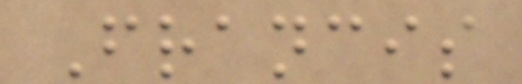Francis
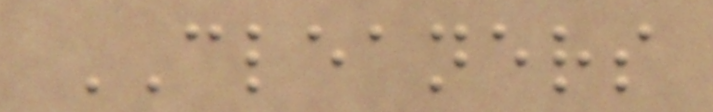CLEANERS
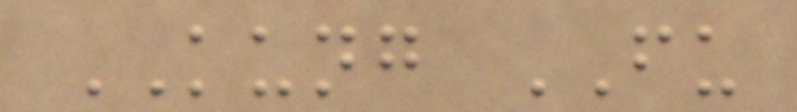KUNG FU
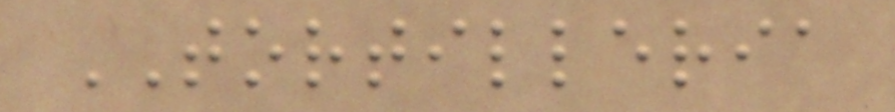TORTILLERIA
